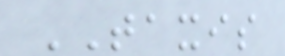TAXIS
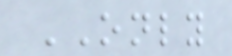ONLY
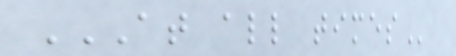AT ALL TIMES
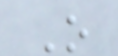O
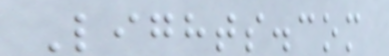Lights.com
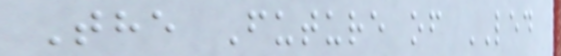The Future of LED
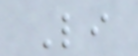Li
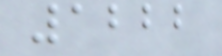1222
